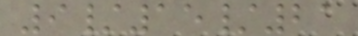9/15/21
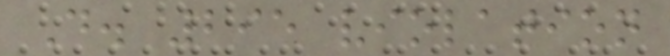D. 295 violation
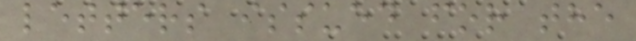letters issued for the
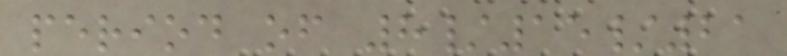period of 8/15/21
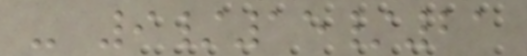- 9/15/21
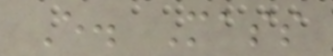E. Mass
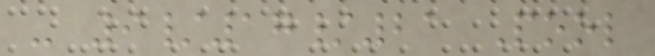- 9/17/21 Pool
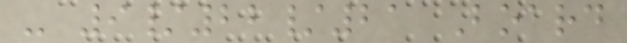- 9/22/21 Board
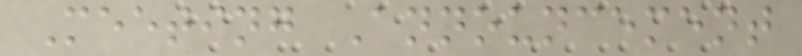Meeting Announcement
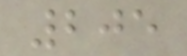205
